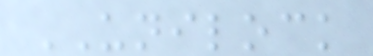UNILOCK
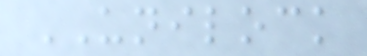UNILOCK
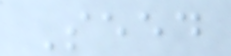Seed
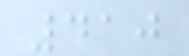410
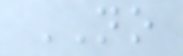NO
